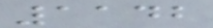1142
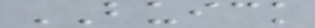BUICK
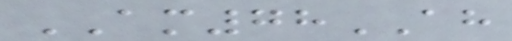AM78AH
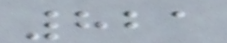821
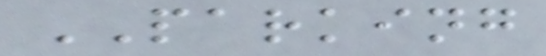PARKING
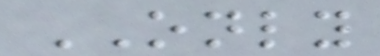ONLY
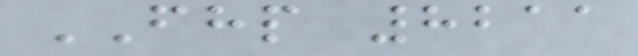FHP 8211
